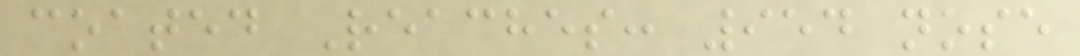coated Reaches: 954 nose
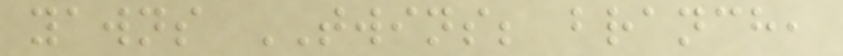yawns TWINS; branch,
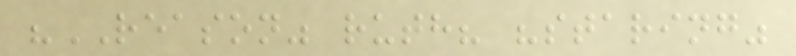"REASON" ruth? "staring"
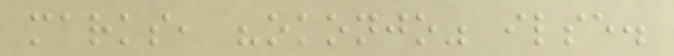marks, "okonjo" ilse.
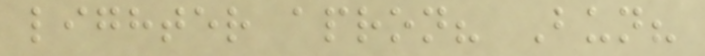lighter apron? Bun?
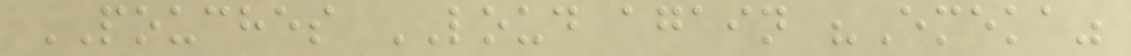POUCHES LOUD again "Emeka"
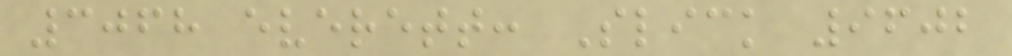3068 everett: Slick 9602
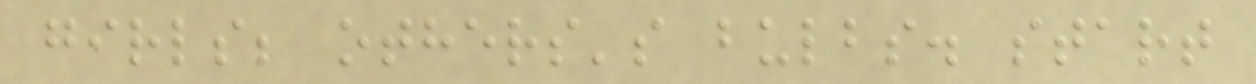girls; others's bulbs. start
